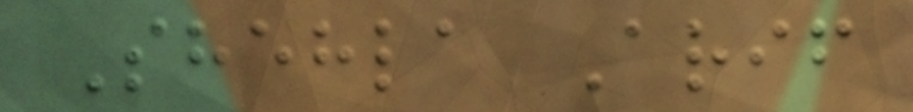Shehla Arif
